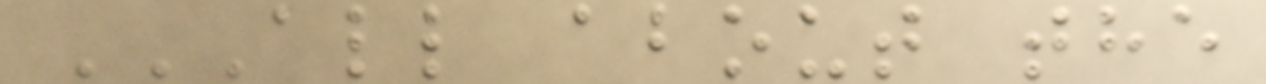ALL ABOUT THE
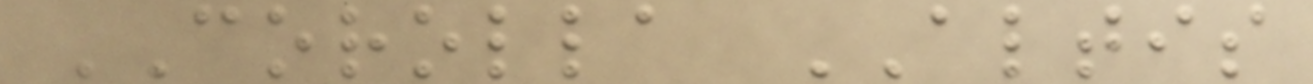COROLLA ALTIS
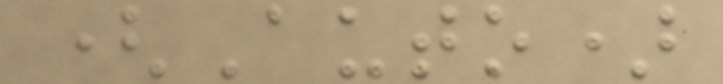(Auto)
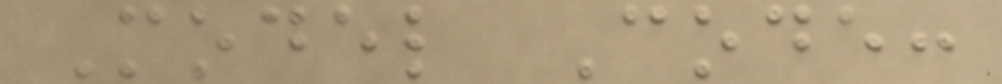Model Code:
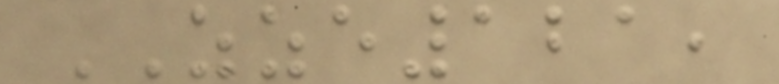ZZE121,
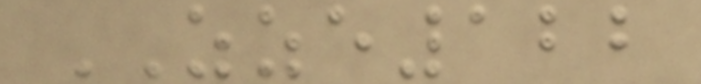ZZE122
